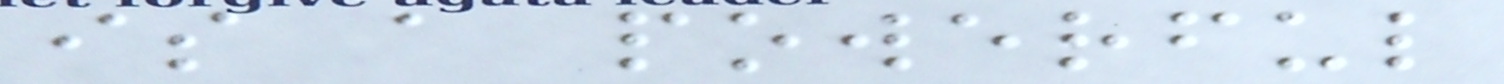is a powerful
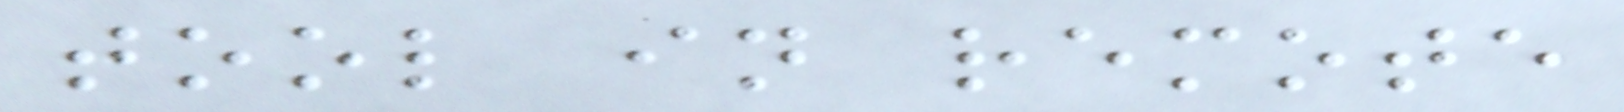tool in remote
